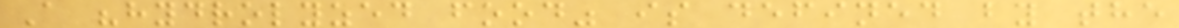A "hydrolyzed food" is defined by the
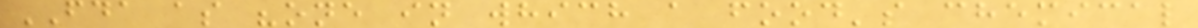FDA as "one in which a food's chemical
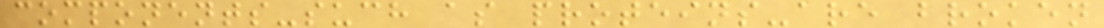components-such as proteins-are broken
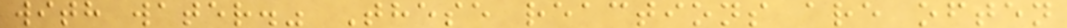with water." These reactions are often
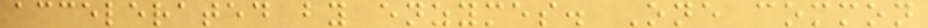accelerated by enzymes. One common
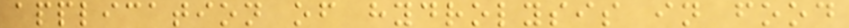application of hydrolysis in food
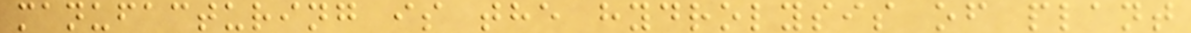manufacturing is the hydrolysis of plant
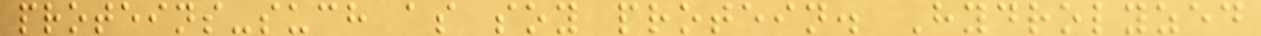proteins-such as soy protein. Hydrolyzed
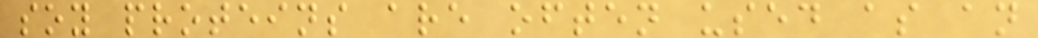soy proteins are often used as an
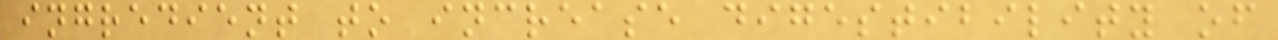ingredient to increase digestibility of
